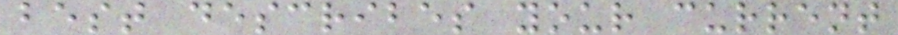best describes your current
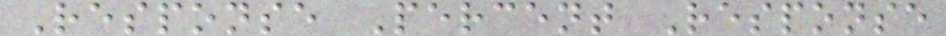Response Percent Response
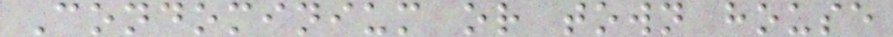Condominium or town house
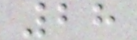28
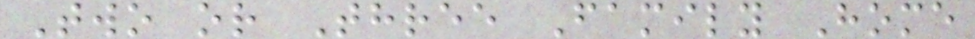Two or Three Family Home
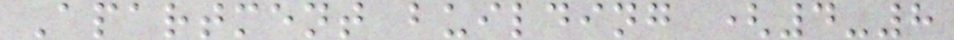Apartment building (4-8
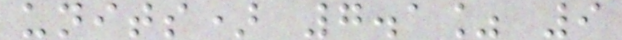units) 7.1% 9
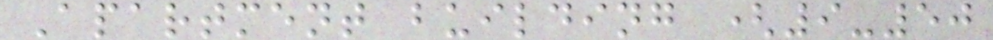Apartment building (9-50
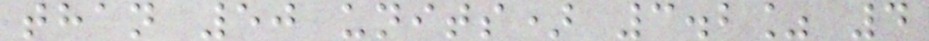than 50 units) 3.2% 4
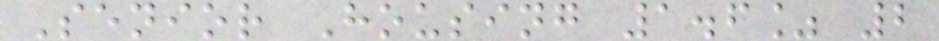Senior Housing 1.6% 2
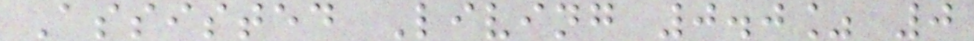Assisted Living 0.0% 0
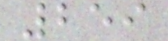259
